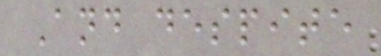And despite
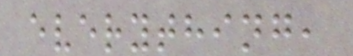everything,
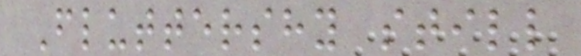Fluttershy still
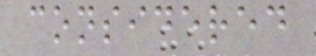considered
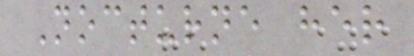Nocturne her
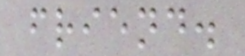friend.
